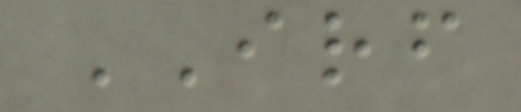IRF
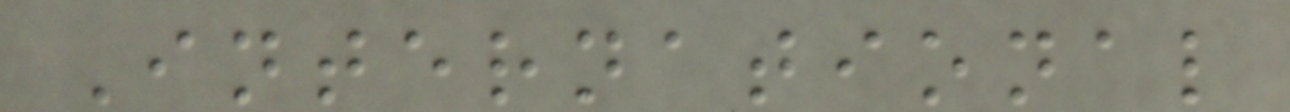International
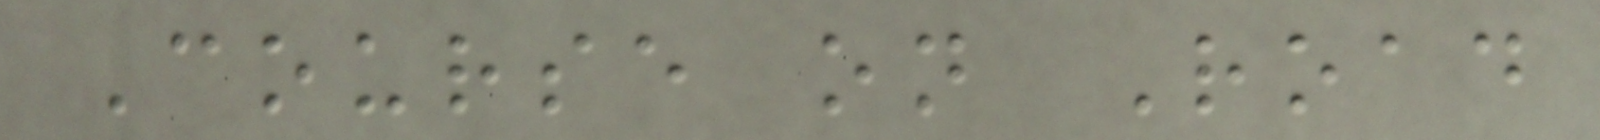Course on Road
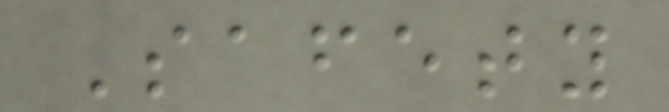Safety
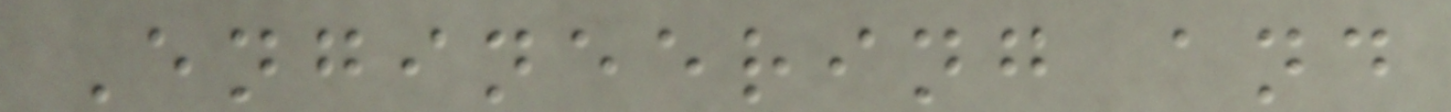Engineering and
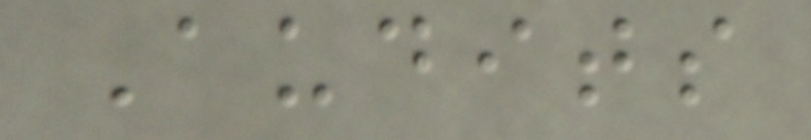Audits
